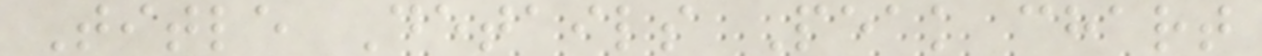Title Details Peak chart
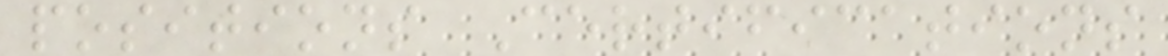positions Certifications
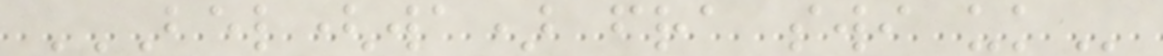BEL(WA) FRA SWI UK
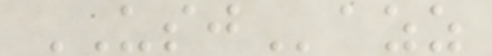USJazz
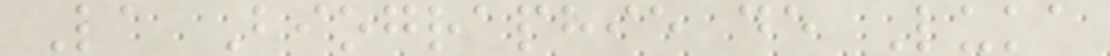La Biographie de Luka
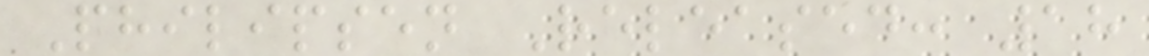Philipsen Released: 18
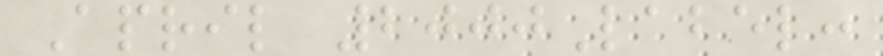April 2000Label:
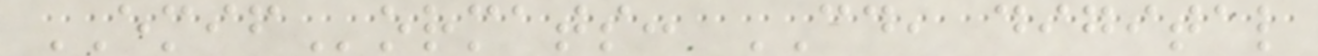EMIFormats: CD, digital
